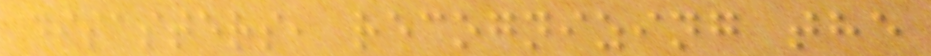disasters, recognizing the
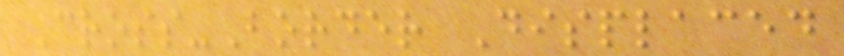Cross-Border Displaced
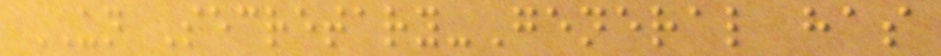UN Secretary-General has
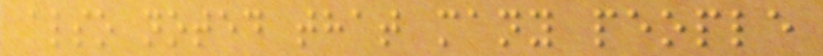also noted that many people
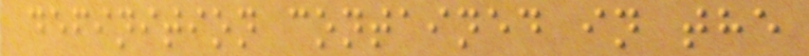definition contained in the
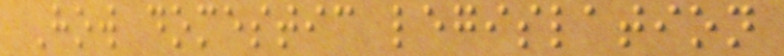How domestic legislation
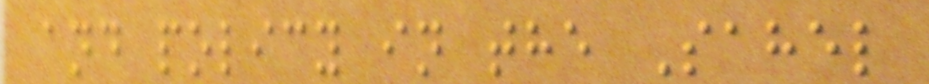and policy in the Sahel
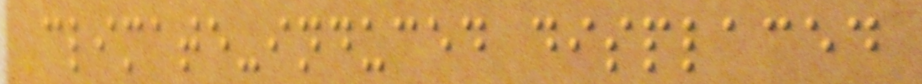climate-induced displaced
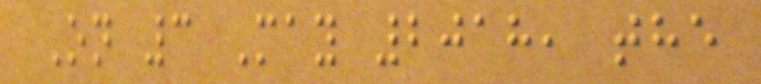On 3 May 2018, the
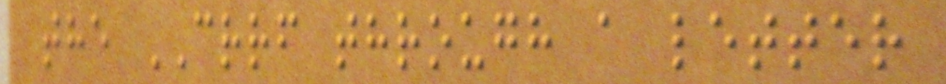the CRRF through a letter
